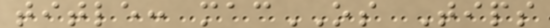title: macOS Tips
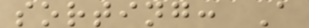sorting: A
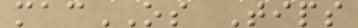macOS Tips
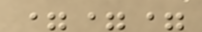===
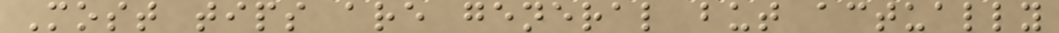Most tips are general but actually
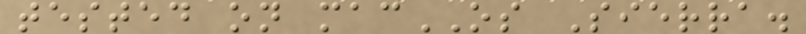tested on macOS Sierra.
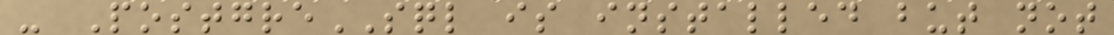- PostgreSQL is installed but not
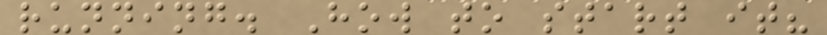running. How to start it?
